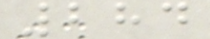284
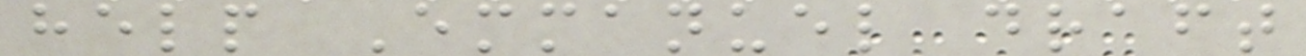help Emmanuel draft
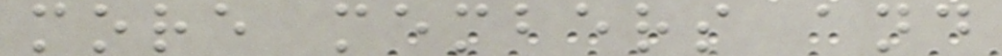more members and
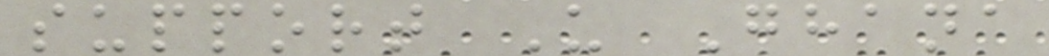support U Ghana
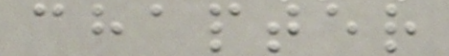chapter
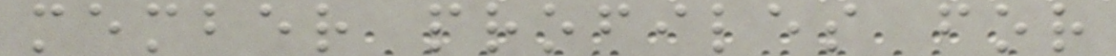member profiles for
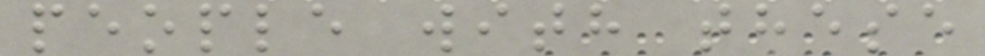people with these
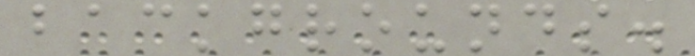backgrounds.
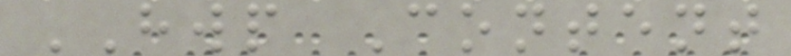HWP Content
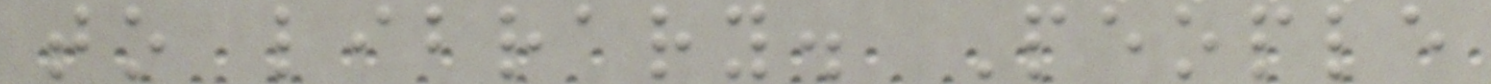to library. People
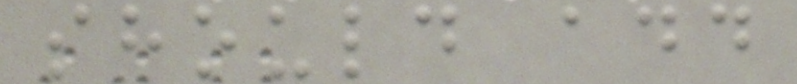should add
